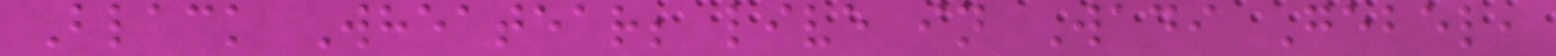Black Wheatear; live in Wadi Gebel,
